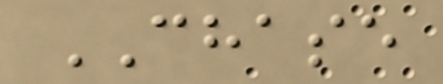CHASE
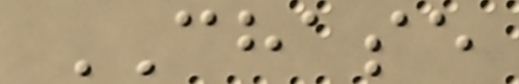CHASE
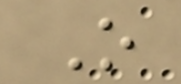O
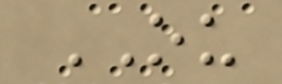OU
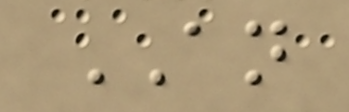AN
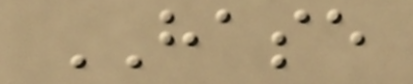HASE
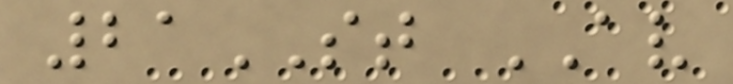21ST AV
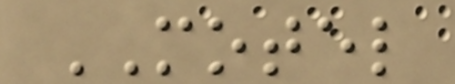MOTEL
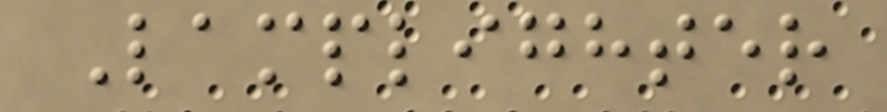Lamplighter
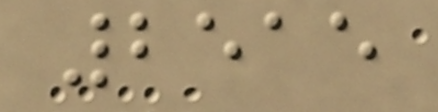2515
